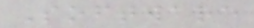Software
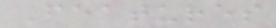Features
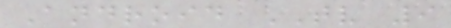Android TV 9
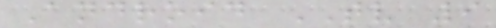Android TV 9
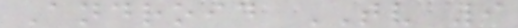Android TV 9
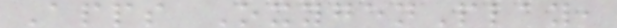Apps OxygenPlay,
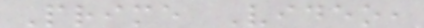Prime Video,
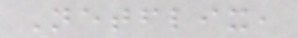Netflix,
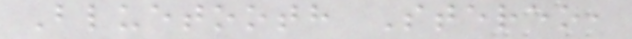Bluetooth Stereo,
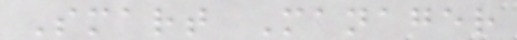Smart Manager
